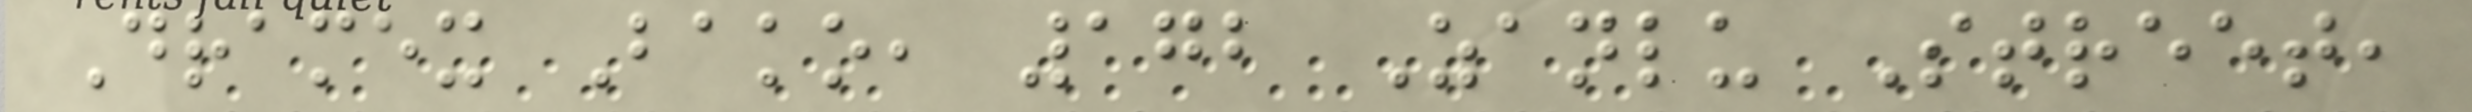Dramex Bako, 172 Zanlu Street,
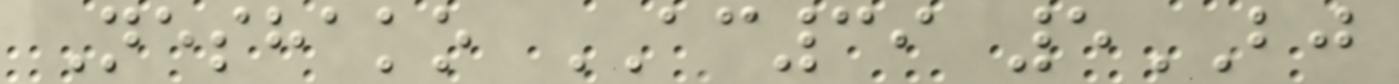Neshako AC39 5BJ
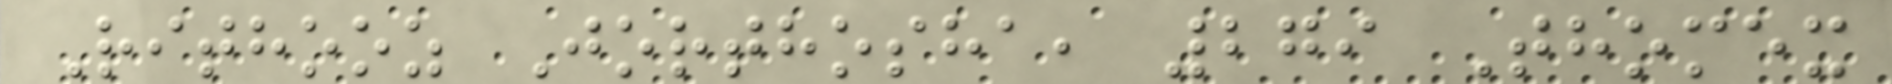Rithooz Jorthosha, 279 Thomex
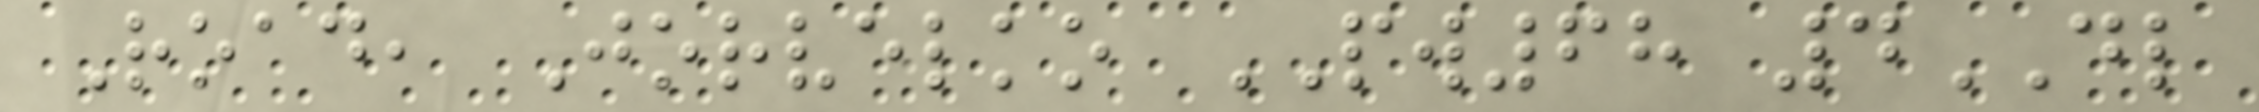Road, Jorvelko PW68 4DL
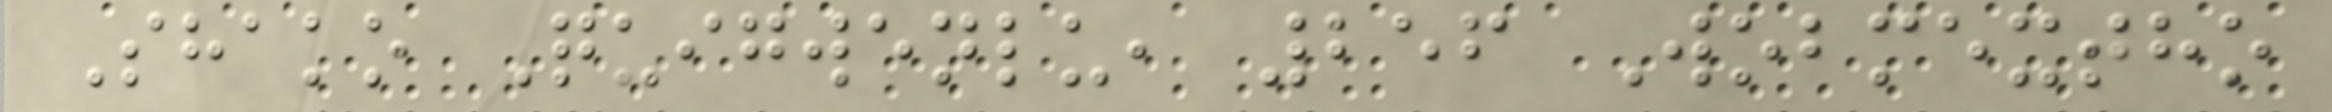Shako Quigwenlu, 256 Wobmextho
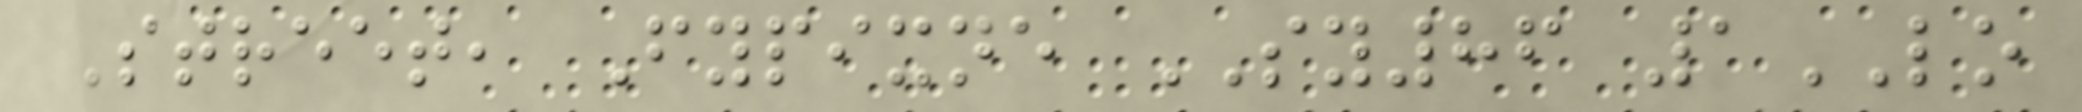Street, Fypixne SY86 1LO
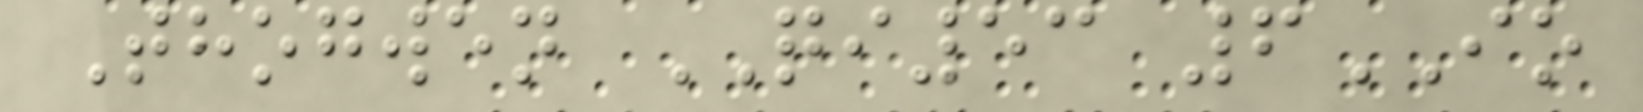Thogwen QI53 6IO
